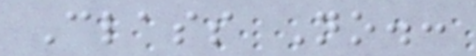Class No.:
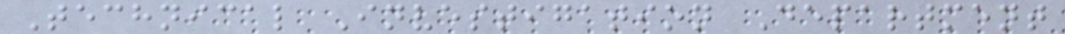Technical Investigation Department
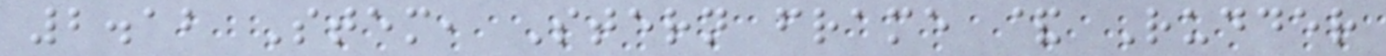2.12 Stem, Stern frame & Rudder
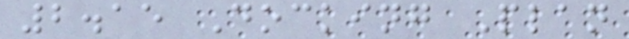2.15 Docking Plan
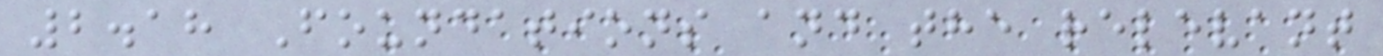2.18 Foundations and the relevant
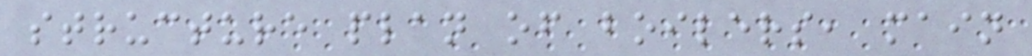structure plan of boilers, main
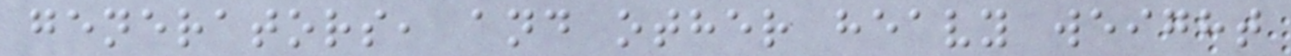generators, and other heavy weight
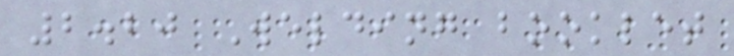2.20 Welding booklet
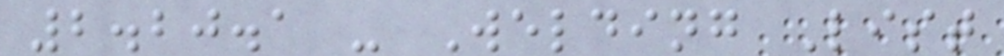2.20.1 - Welding List
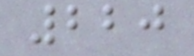220
